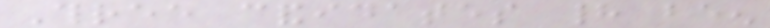Three candidates had been
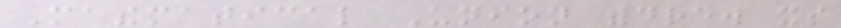Mathematical Union withdrew its
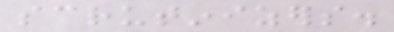scrutinizers.
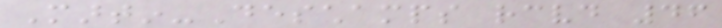Martin-Deschamps received 46
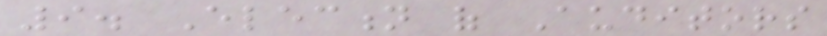9. Election of Auditors
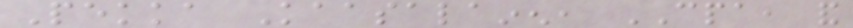Pekka Kaasalainen, CPA, and
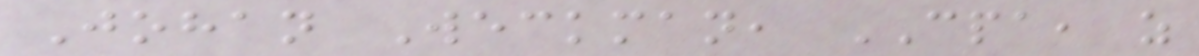Johan Weckman, CPA, as
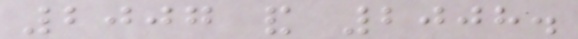2007 and 2008.
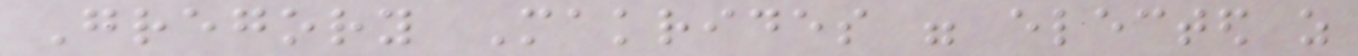Gregory Makrides were elected as
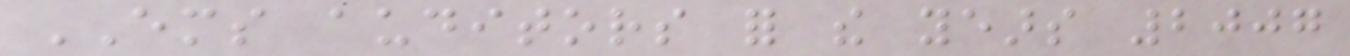EMS auditors for the years 2007
